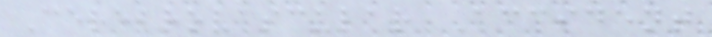Cerebrovascular Accident
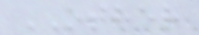OTHER
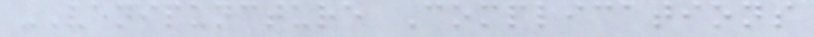-Venipuncture Complications
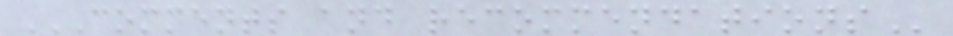COMMENTS AND RECOMMENDATIONS
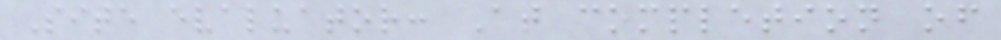Site evaluator: At completion of
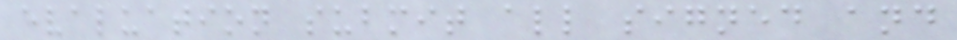evaluation submit all signed and
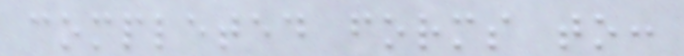completed forms to:
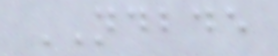NDBDE
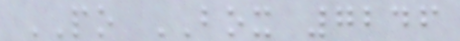PO BOX 7246
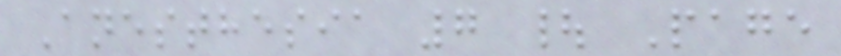Anesthesia 7 | Page
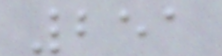251
